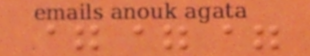===
